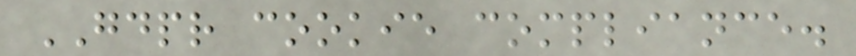GDPR cookie compliance.
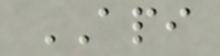API
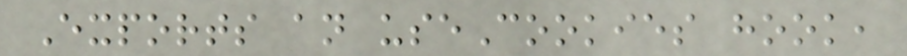Exports an useCookies hook,
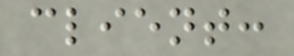client:
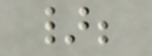};
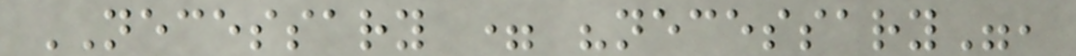NECESSARY = "necessary",
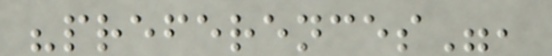"preferences",
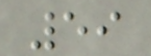59
